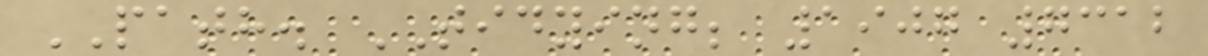PATH. TIDYING; 1907 7312
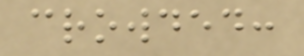crowded:
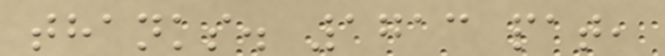thanks. 1713 pat,
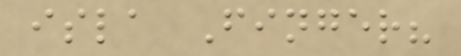isla Finger?
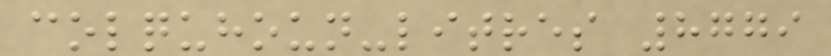colquhoun-litres 8779
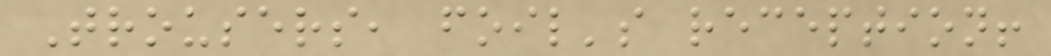Trousers, foil's reception!
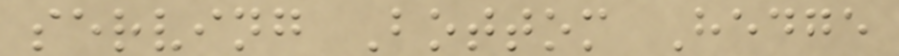serving Bottom Hedge
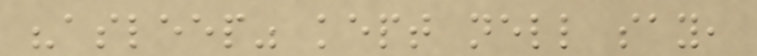"asleep" kept nell say,
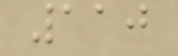110
